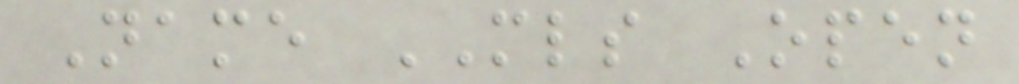Name MLS Open
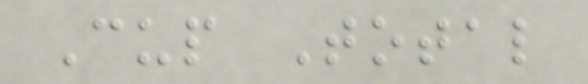Cup Total
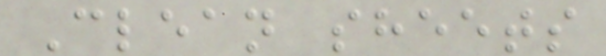Clean sheets
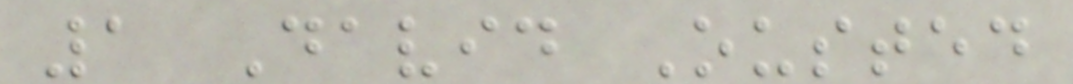1 David Ousted
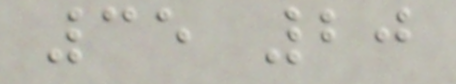35 20
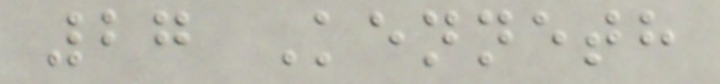27 Kenneth
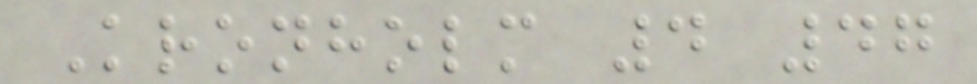Kronholm 4 47
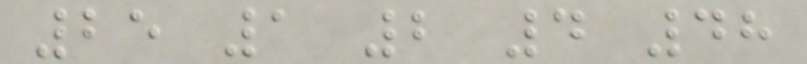25 1 2 4 48
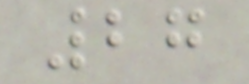27
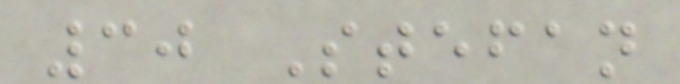30 Stefan
